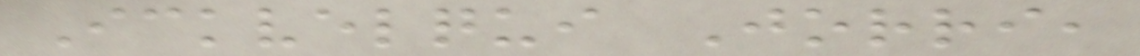Ickvelqui Jorri,
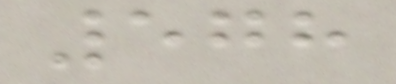578
